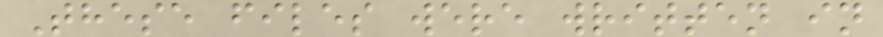These files were written in
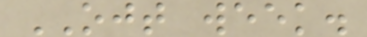OJT week.
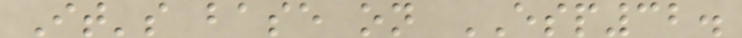It's base on ESP32.
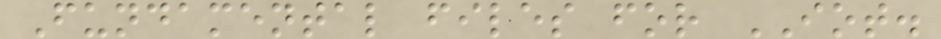Fundamental files for IOT.
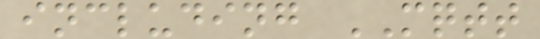including MQTT
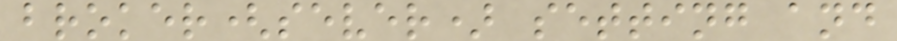broker(sever) setting and
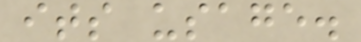its usage.
